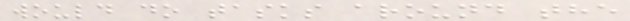would do tasks around the
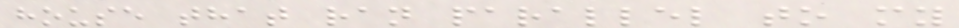house that ran parallel to my
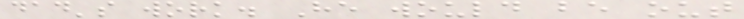dad's work. He would be out
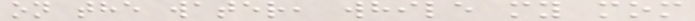on the water, while my mom
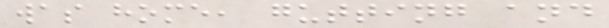was home, gutting and
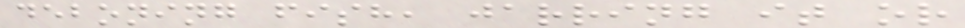deboning fish, jarring it or
